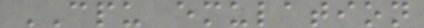CPU emulation
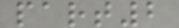part2
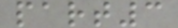part3
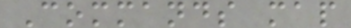Commands map
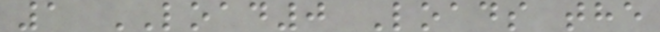1 LOAD0 Loads the
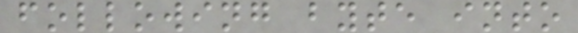following byte into
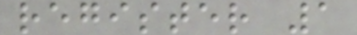register 1
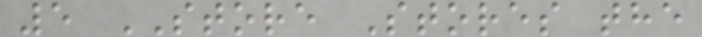5 STORE Stores the
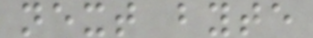next byte
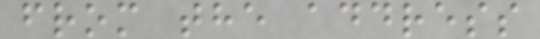from the address
